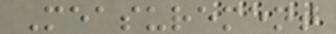Measurement
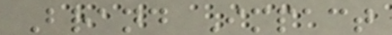Brand Impact
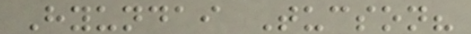Hyundai Tucson?
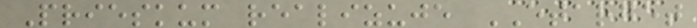Prieskum realizuje ETARGET
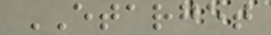ETARGET
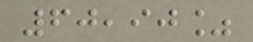60,90%
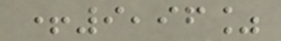+9,96%
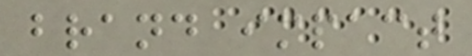brand impact
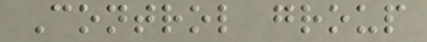Control group
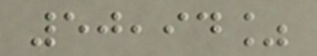50,94%
